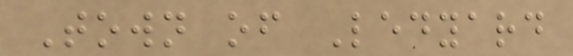Town of Ledyard
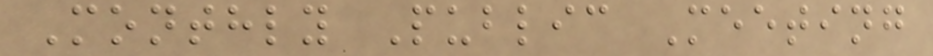Monthly Public Meeting
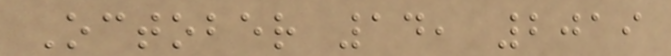October 14, 2019
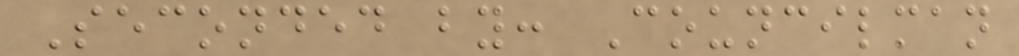Seconded by: Councilman
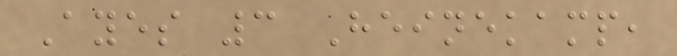Ayes 3 Heinekamp,
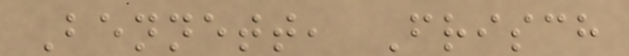Bennett, Frisch
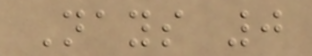Nays 0
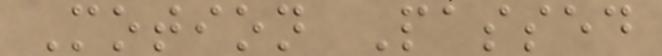Motion Passed
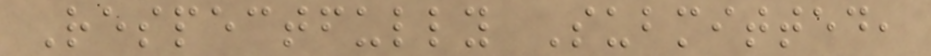Respectfully Submitted,
